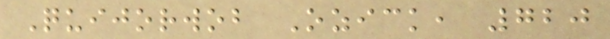Quijorwob Ozick, 720
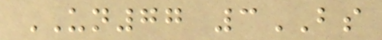UN77 3BS
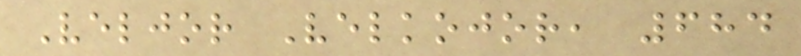Veljor Velkojor, 684
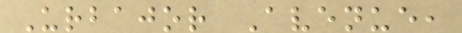Urbajor Avenue,
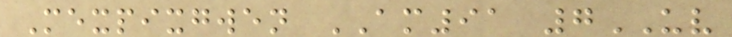Mexpixgwen AM91 7UV
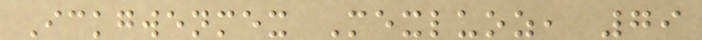Ickgwenmex Mexluoz, 79
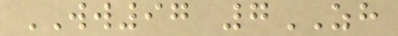WW97 7ZH
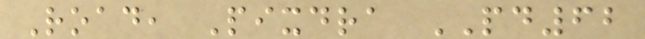Road, Pixdra PD62
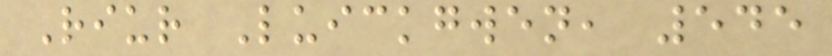Riur Luickgwen, 545
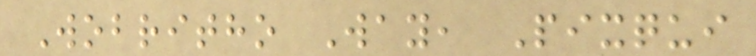Wobritho Way, Pixqui
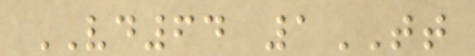VD64 1TT
